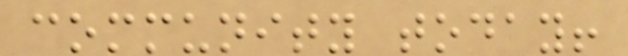community today!
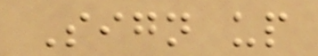Sign up
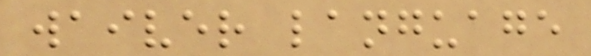waiver language
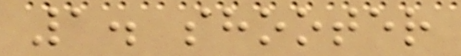1. shooter
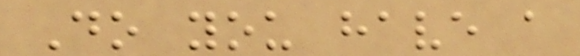Do you have a
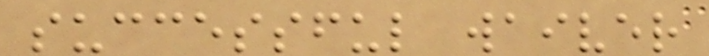successful waiver
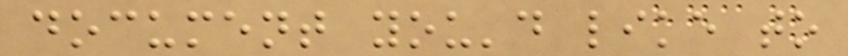document you'd like to
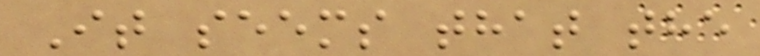It seems that the
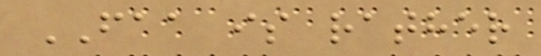FAA is rather
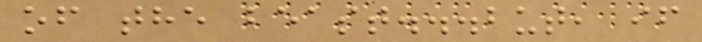of the beast...but, if
